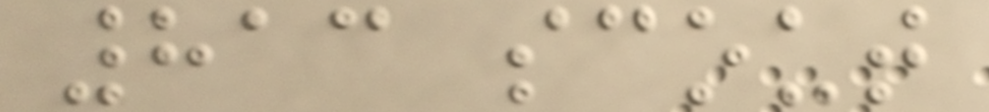813 scout
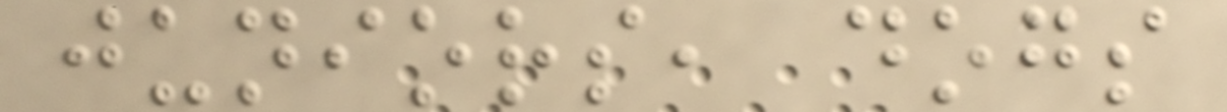juniors, dogs
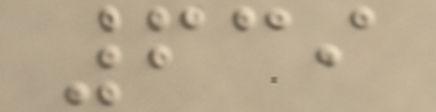639
